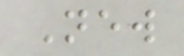New
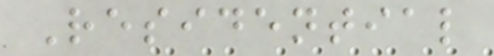Residential
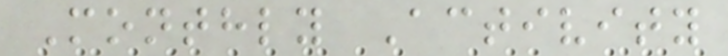Monthly Activity
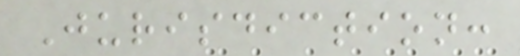Jurisdiction:
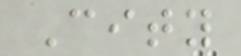City
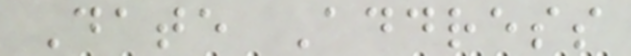Date Address
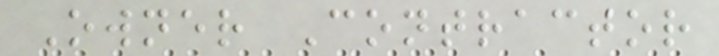Owner Contractor
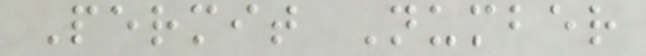Permit Number
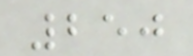250
